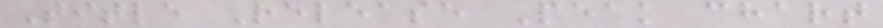Title Release Peak chart
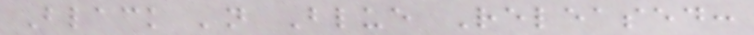Black 'n Blue Released:
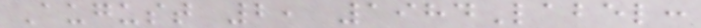August 2, 1984Label:
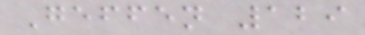Geffen 129
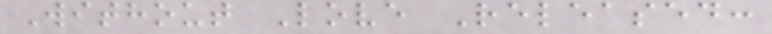Without Love Released:
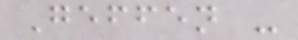Geffen -
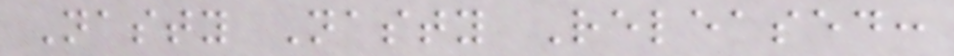Nasty Nasty Released:
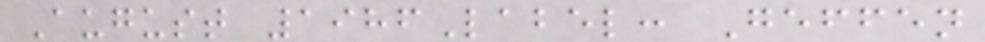August 1986Label: Geffen
